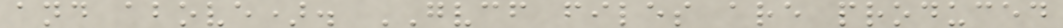and above). GVCF files are produced
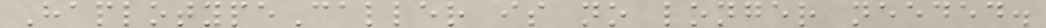HaplotypeCaller is no longer needed.
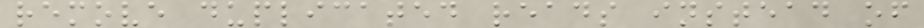remove duplicated reads instead of
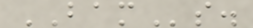BAMs.
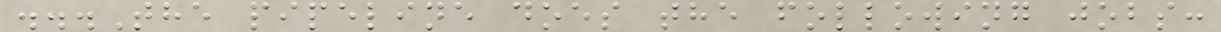...The pipeline does the following jobs:
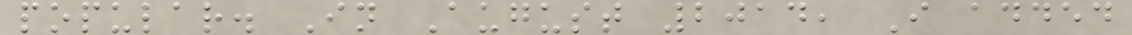popular. In August 2014, I added
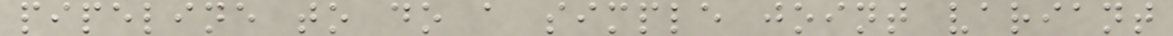pipeline to do a simple joint variant
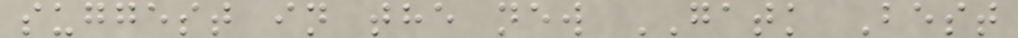suggest in the new GATK Best
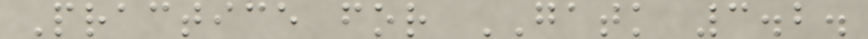Practice for GATK 3.2.
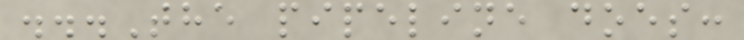...The pipeline does:
